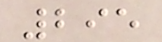295
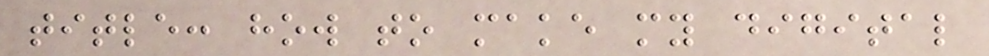title: how to make my digital
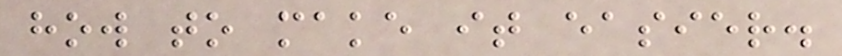how to make it easier.
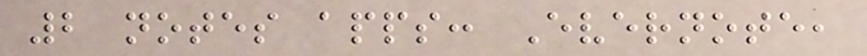2 notes apps: Evernote,
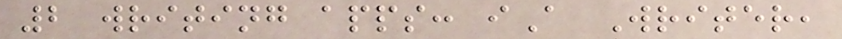2 writing apps: iA Writer,
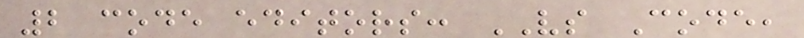2 code editors: VS Code,
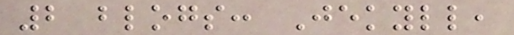2 blogs: Jekyll,
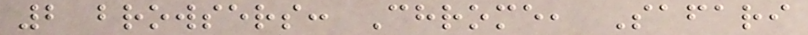2 browsers: Chrome, Safari
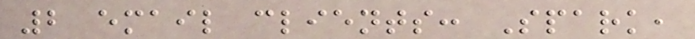2 email clients: Spark,
